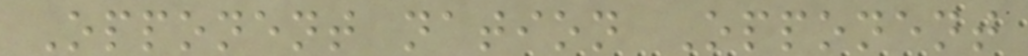Opponent nation Opponent
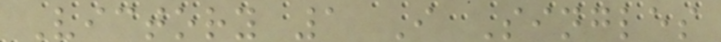Victory 1 I Singles
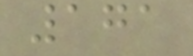171
